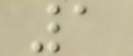1
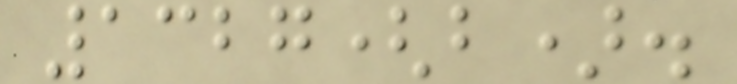1327(b).
